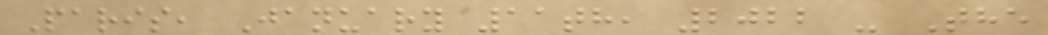Paris, January 11th, 2022 - The
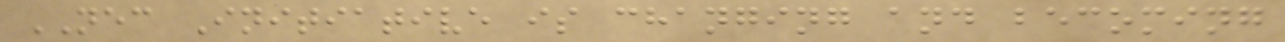NEC Initiative is changing and becoming
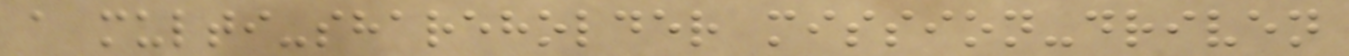a multi-shareholder mission-driven
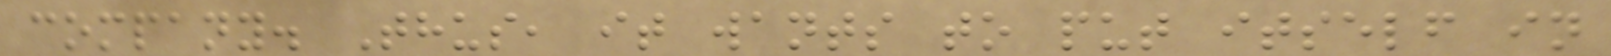company. Thus, it wants to put itself in
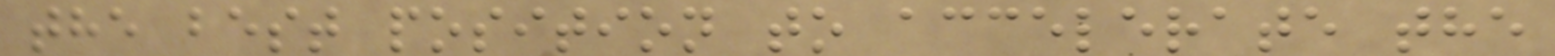the best position to accelerate the
